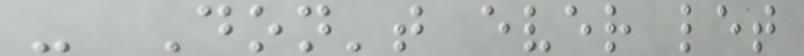- Don't ever let
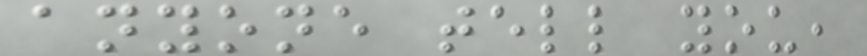anyone tell you,
